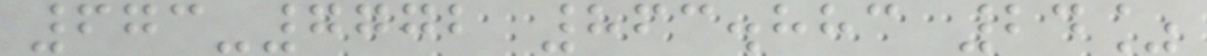673-7772 863.883 24%
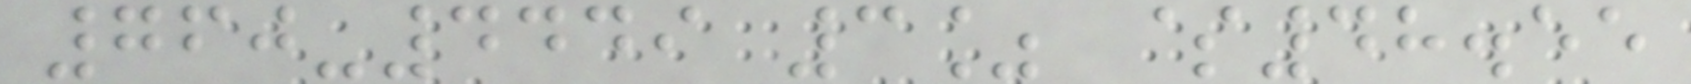760-4449 3% $48.55
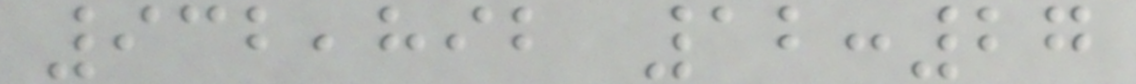932,892 12:27
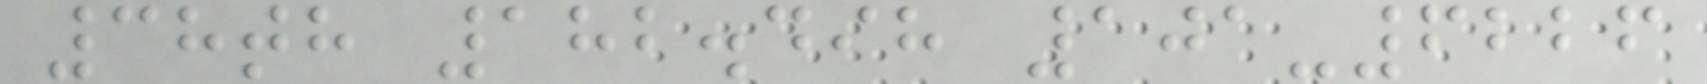38th 182.498 101-6226
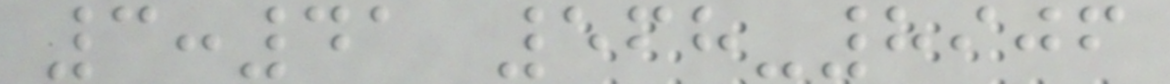3:41 568-8906
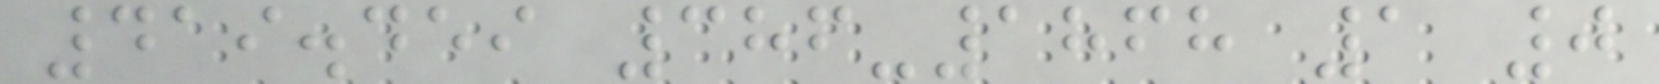419.459 386-1868 1 0
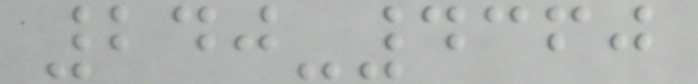240-4360
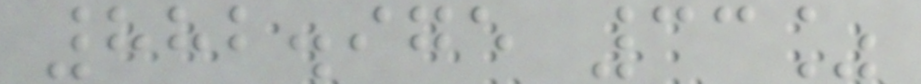882.975 33%
